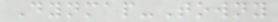Dynmap-Towny
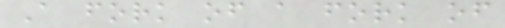A fork of a fork of
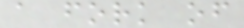a fork of
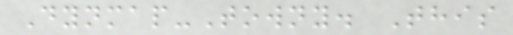Dynmap-Towny. This
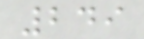249
